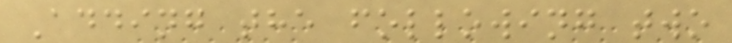Adding the following two
